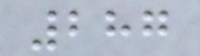287
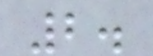2.
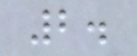2.
